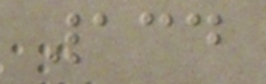134
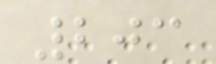203
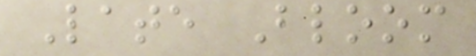Late Bloom
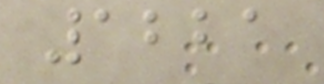1221
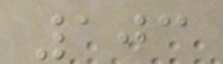103
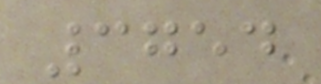3754
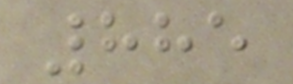885
